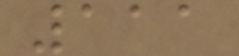111
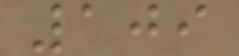109
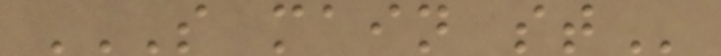S MAIN ST
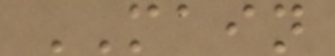MAIN
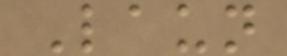Laun
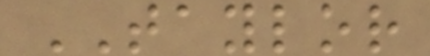TAYLOR
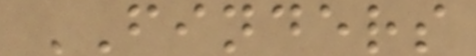FINDERS
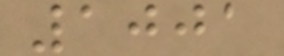1001
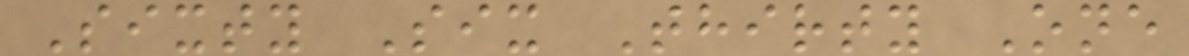Sixty Six Thirty One
